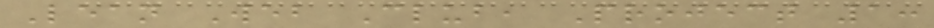Lean Web Club, Project 1:
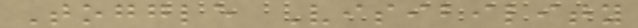Toggle Visibility
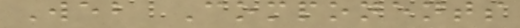Web Components
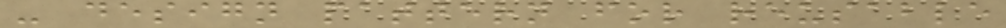- design pattern for reusable
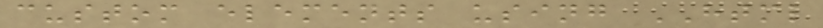custom elements using HTML
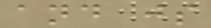and js
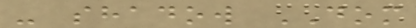- shadow DOM
